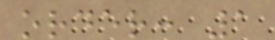order: 1
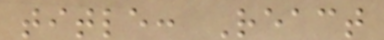title: React
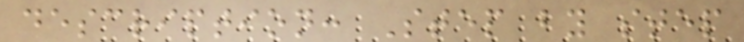description: Step by step
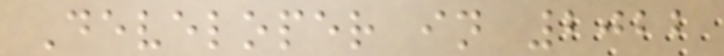Developer in 2022
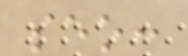seo:
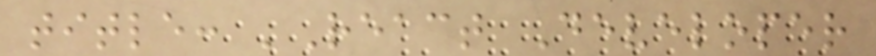title: 'React Developer
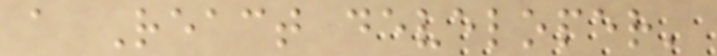a React developer'
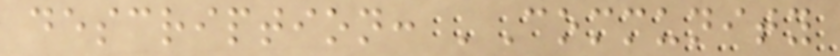description: 'Community
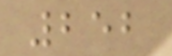252
